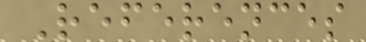References
